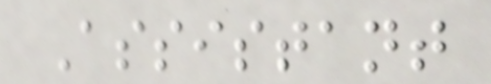Assistant
